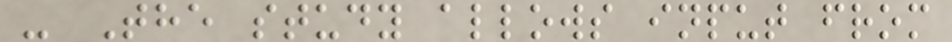- The study allows input from
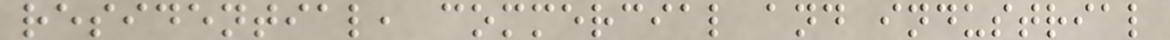residential, commercial and industrial
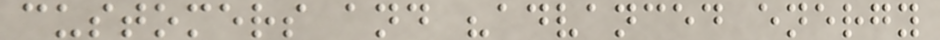customers and "advanced energy
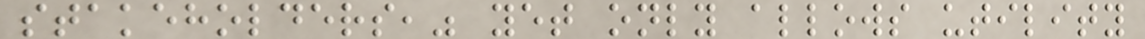stakeholders," yet only allows utility
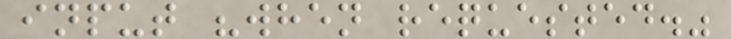input "when requested."
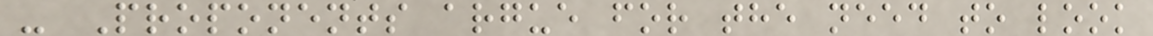- Proponents argue for the need to look
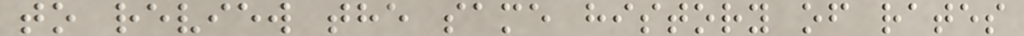to review the same history of rates
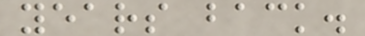years back.
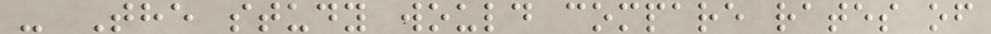- The study would compare rates of
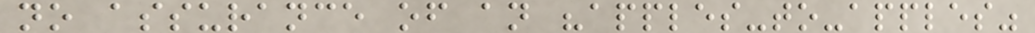no assurance of an "apples-to-apples"
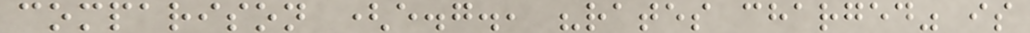comparison (e.g., "rates charged" is
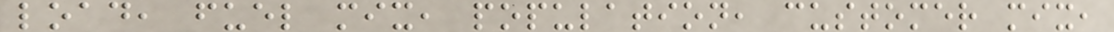load, fuel mix, population, customer mix,
